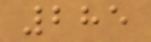285
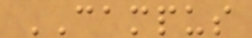CAMPUS
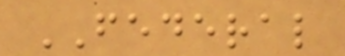FEDERAL
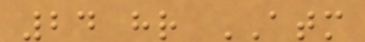24 hr ATM
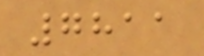7811
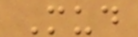Mud
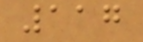117
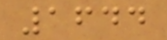1644
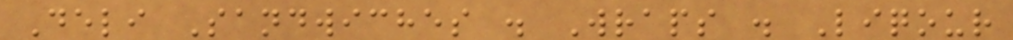Deli Sandwiches . Wraps . Liqour
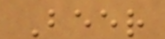Beer
